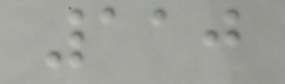110
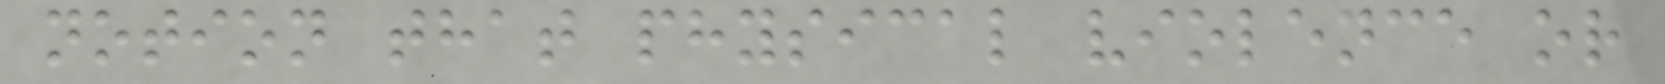notion that physical violence or
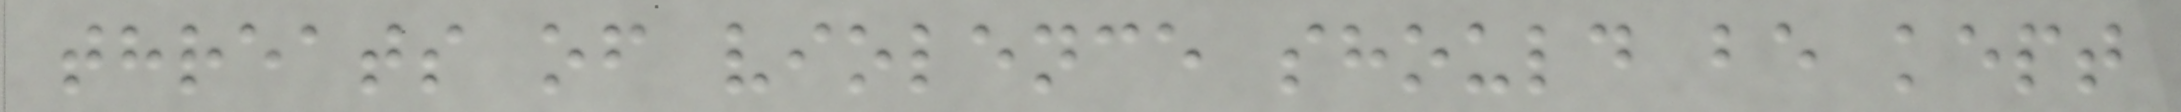threats of violence should be kept
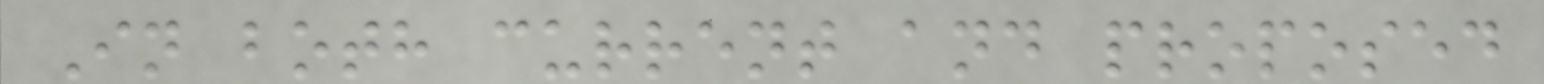In both current and proposed
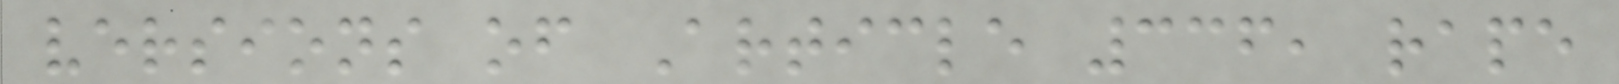versions of Article 336, rape
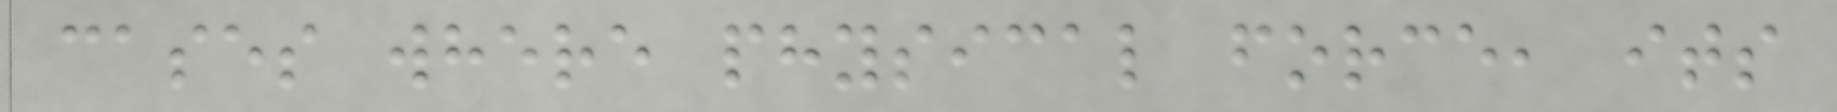cases where physical force, its
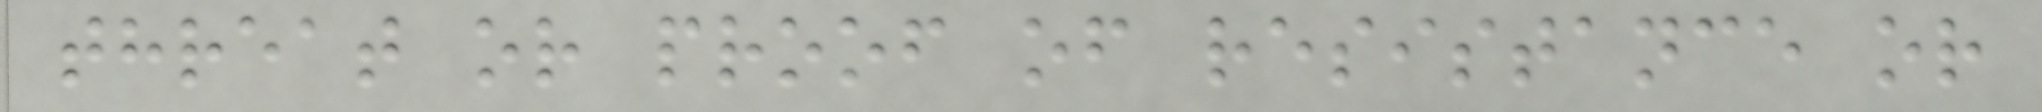threat or proof of resistance or
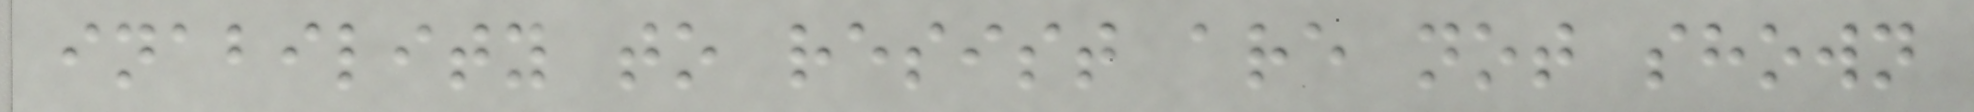inability to resist are not shown
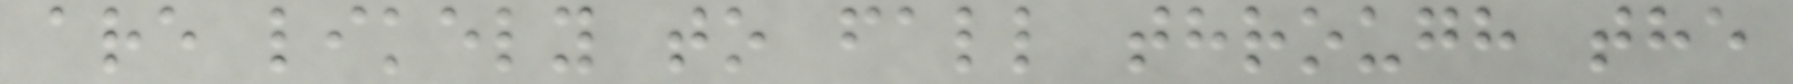are likely to fall through the
